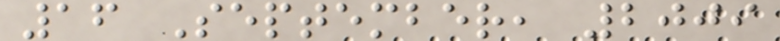16 September, 2009
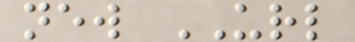new URL
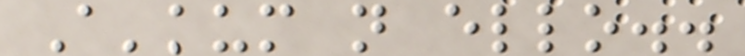A'kum n ello..
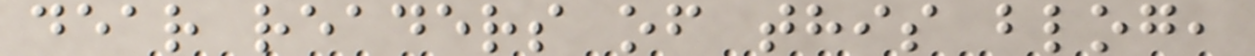dear readers of this blog,
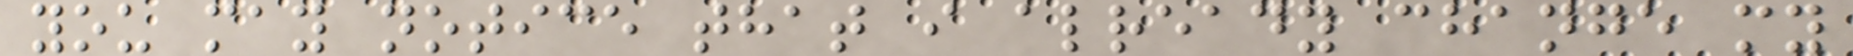you may notice that i already change my
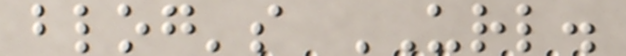blog's URL.
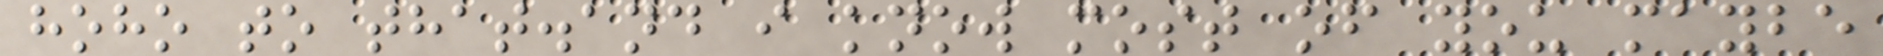hoho to that.and i know most of you maybe
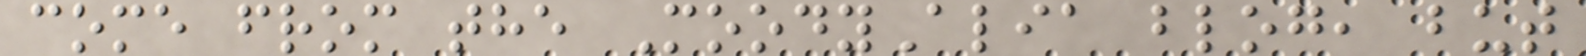come from the MoodyAlia blog, but
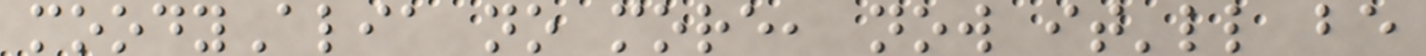moodyAlia no more, now it'll be
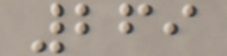269
